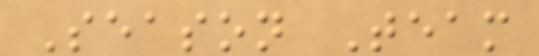Season Team
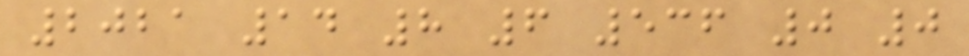2021 14 8 6 536 0 0
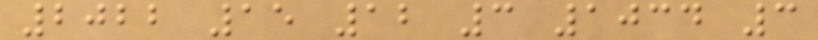2022 15 12 3 1034 3
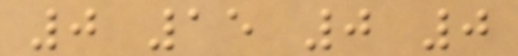0 15 0 0
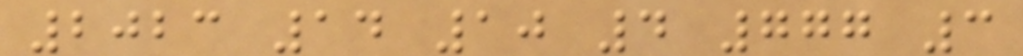2023 14 10 4 777 3
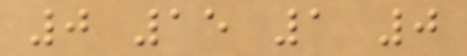0 15 1 0
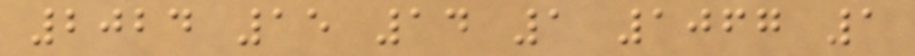2024 15 14 1 1067 1
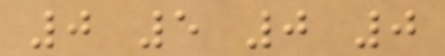0 5 0 0
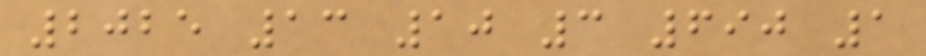2025 13 10 3 690 1
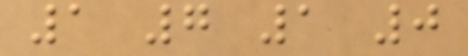1 7 1 0
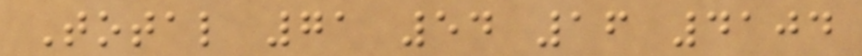Total 71 54 16 4104
